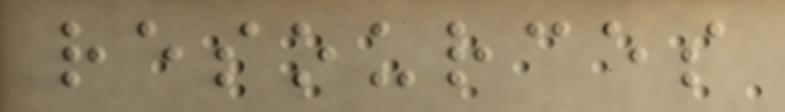resources
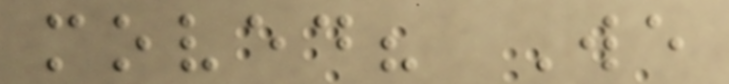moved? We
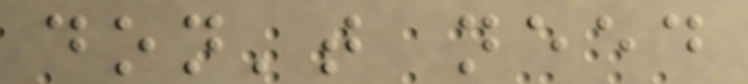don't need
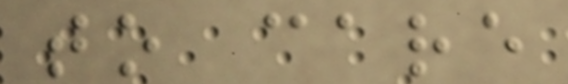to care
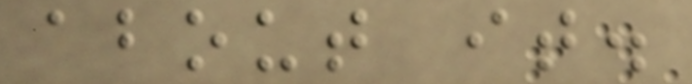about it.
